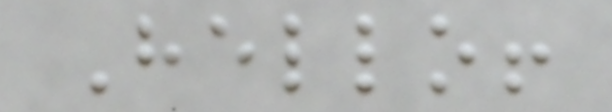Hello!
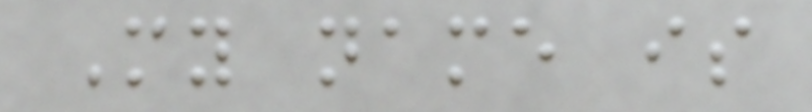My name is
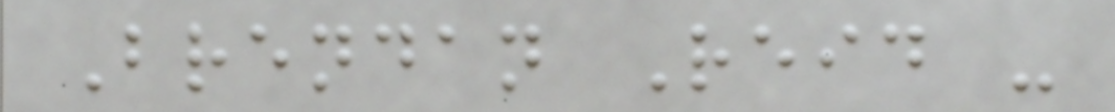Brendan Reid -
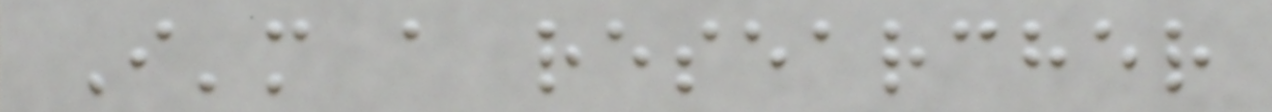I'm a researcher
